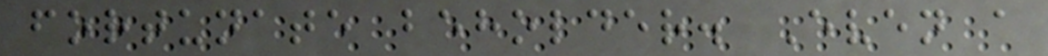fortunate beholder. Even a
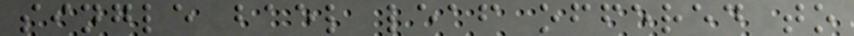single bael leaf offered to
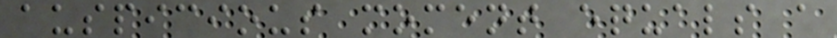auspicious moment equals a
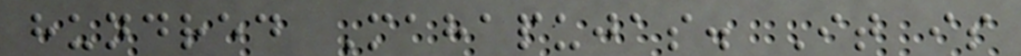hundred Mahapujas. It is
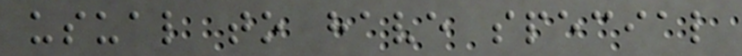usual to have special
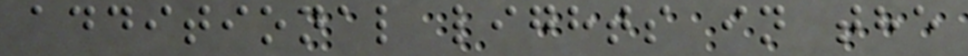additional lights in the
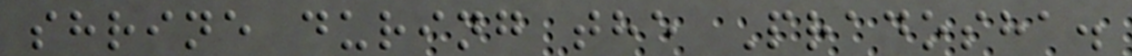shrine during the Pradosha.
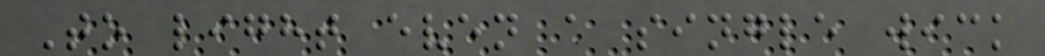To light even a single wick
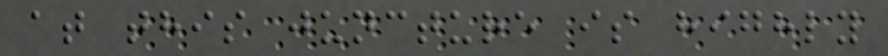at this juncture is highly
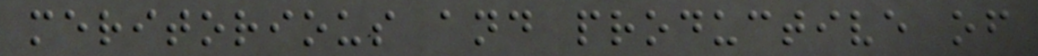meritorious and productive of
